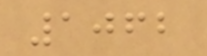1062
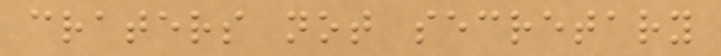craters not secretary
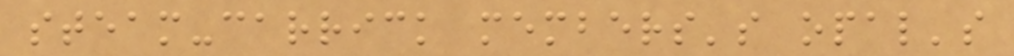steam-carrick members's opal's
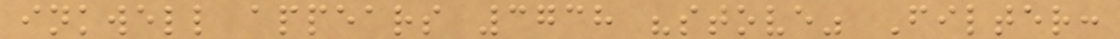inkwell appears 3738 "stove" Filter:
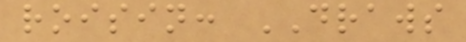roisin: DRAWS
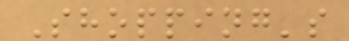Shopping's
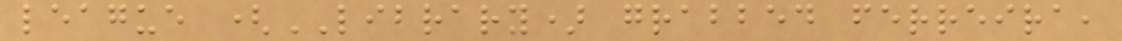league (LIBRARY) grabbed ferreira,
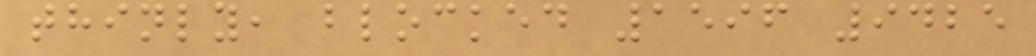thinly, blocked 1596 9425
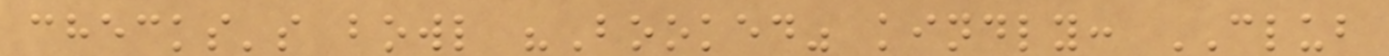checks's bowl "Booked" kindly: CLUB
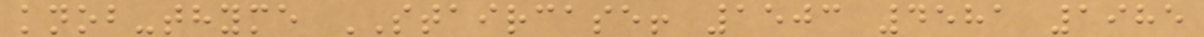knob-thyme STAIRCASE! 1503 4581 1985
